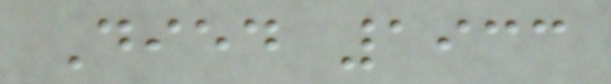Died 1933
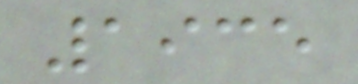1935
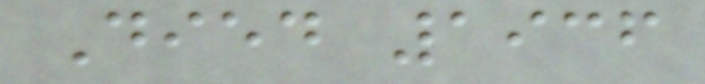Died 1936
